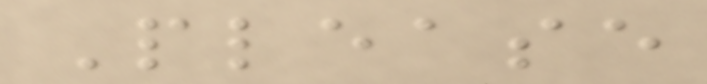Please
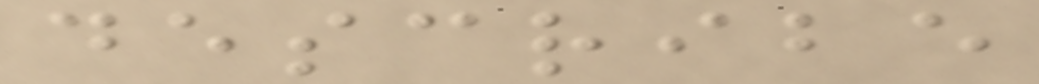describe
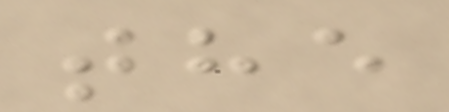the
